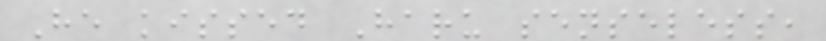He kissed Haru senseless,
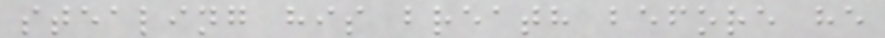stealing his breath before he
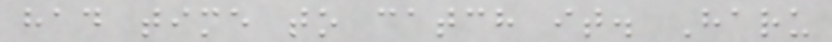had time to catch it. Haru
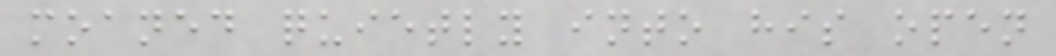moaned quietly into his open
